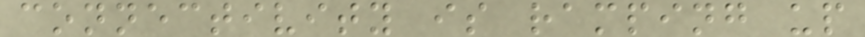connectivity is ramping up
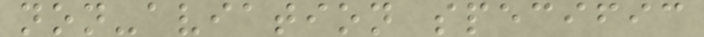non-aviation specific
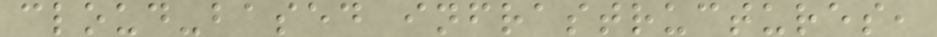cloud-based infrastructures,
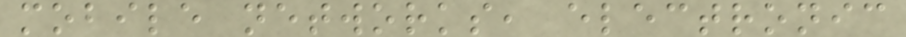mobile networks, electronic
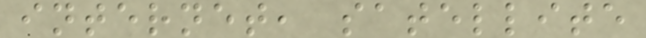internet, satellite
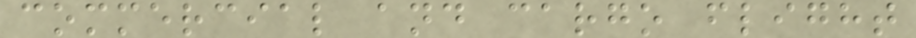commercial and cargo flight
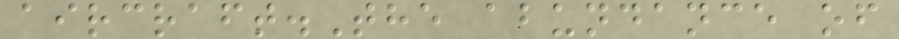aircraft.The abundance of
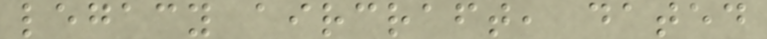legacy aircraft, dated
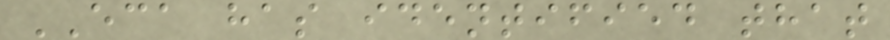ECA has identified that
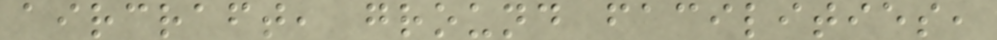aircraft, ground facilities,
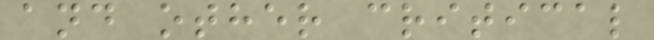and other critical
